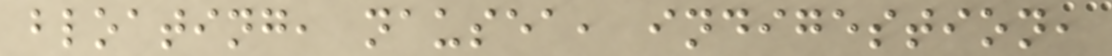bloating, nausea, indigestion,
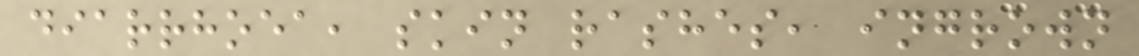diarrhoea, skin rashes, ingrown
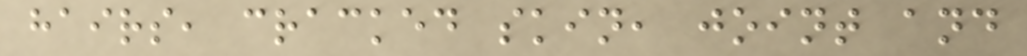hairs, cracked skin, joint and
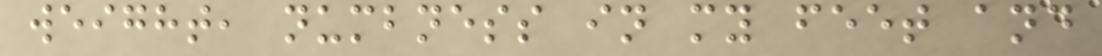weight, numbness in my feet and
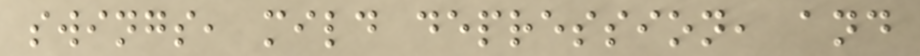swings, mild depression, and
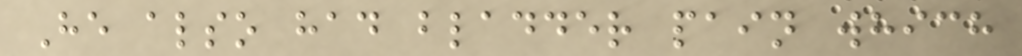He also had bladder pain which
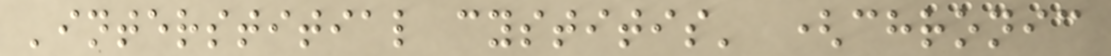'interstitial cystitis' (chronic
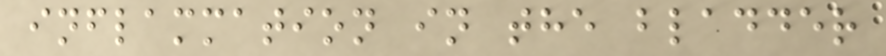inflammation in the bladder
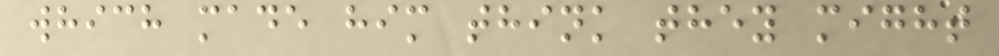which made him think they might
